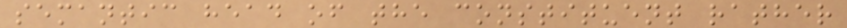semantic head of the constituent rather
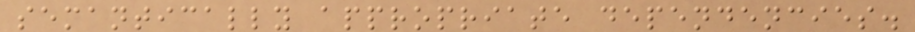semantically appropriate dependencies.
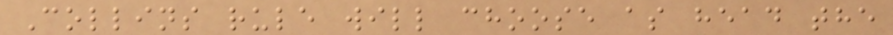Collins rule will choose as head the
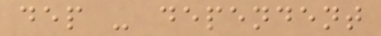dep - dependent
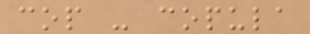cop - copula
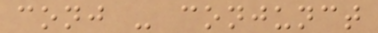conj - conjunct
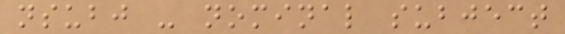nsubj - nominal subject
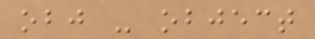obj - object
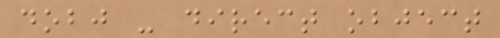dobj - direct object
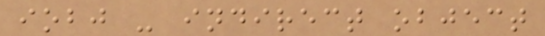iobj - indirect object
